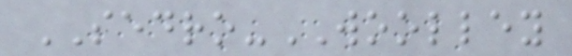SEDRO-WOOLLEY
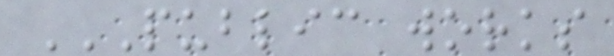PUBLIC WORKS
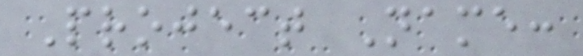Project Name:
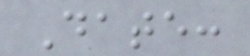Date:
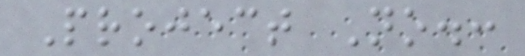Project No.:
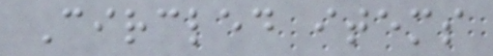Circled items
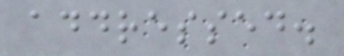addressed.
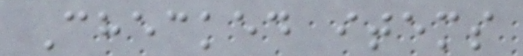Checked items
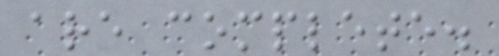are complete.
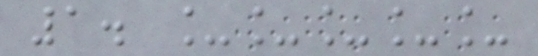1. _____
